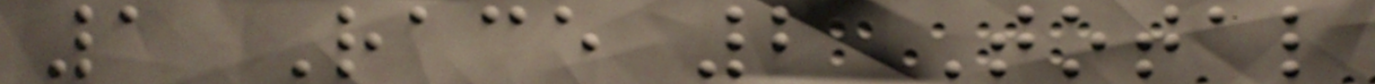1 Race 2 Total
